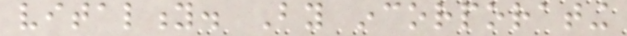vitality. By incorporating
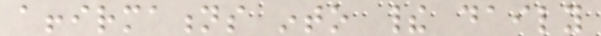affirmations into their daily
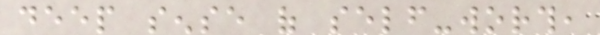deep sense of self-worth,
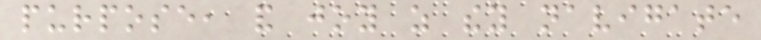purpose, and joy as they navigate
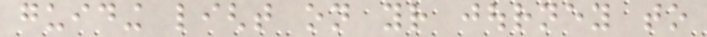guiding light on your journey to
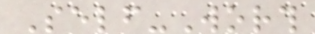Self-Worth
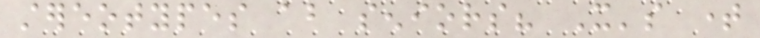stereotypes about seniors? It's time
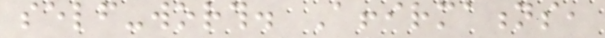self-worth. Affirmations,
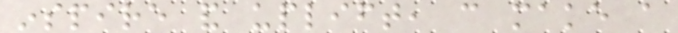inspire and uplift, can make a
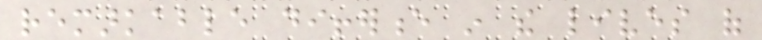remarkable difference in the lives of
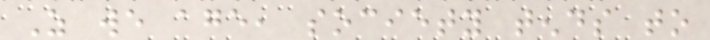As we age, society tends to
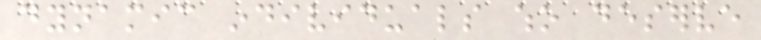dynamic individuals who deserve
